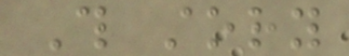This story
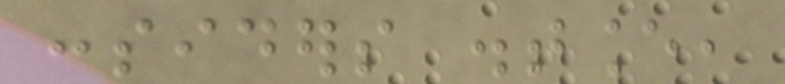considers distance,
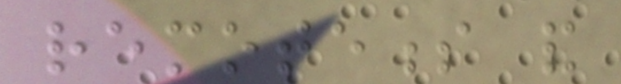remoteness and
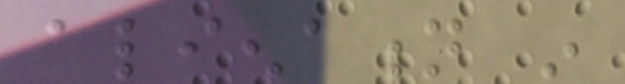alienation in
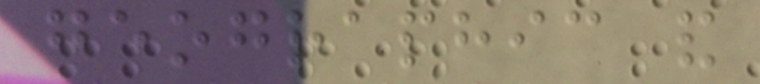geographic and
